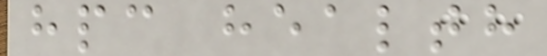hpc health
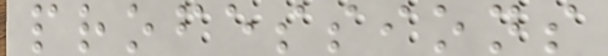professions
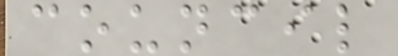council
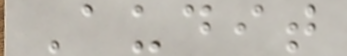Audit
